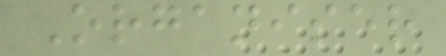Organiser
